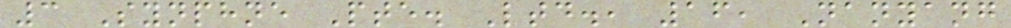3 Synphne Pte. Ltd., 16, Nanyang
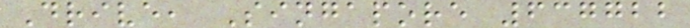Drive, Singapore 637722
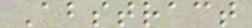Abstract
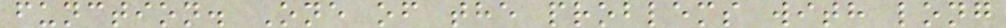function. One of the problems with long
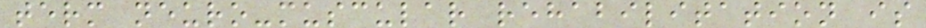term neuro-muscular rehabilitation is
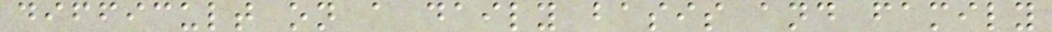difficult on a daily basis and family
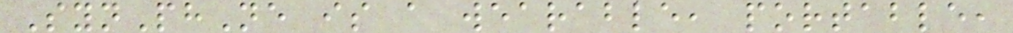SynPhNe is a wearable, portable,
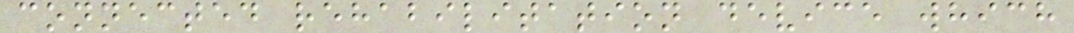connected rehabilitation device which
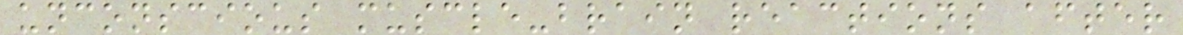unconscious muscle-brain reactions after
